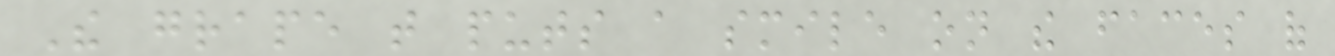The grape that puts a smile on the faces of
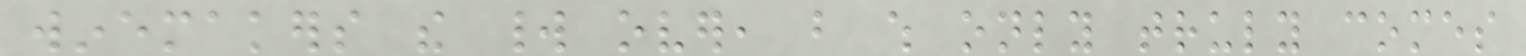winemakers the world over, but which only truly comes
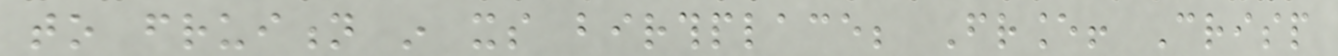to fruition in its birthplace; France! Crisp
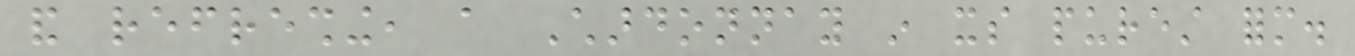and refreshing, a Chardonnay in its purest form.
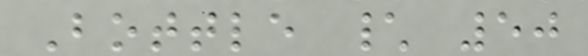Bottle \ 50
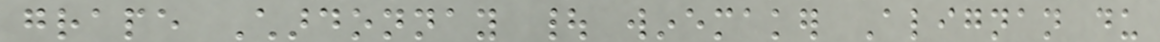grape Chardonnay | winemaker Alignan du
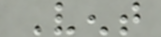Vent
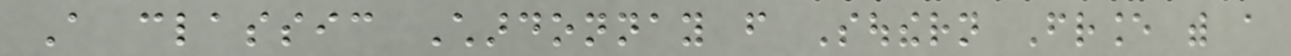A classic Chardonnay from Southern France with a
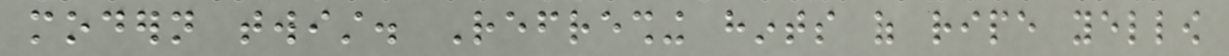modern twist. Refreshing hints of ripe yellow
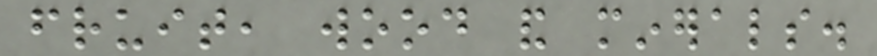fruit, wood and minerals.
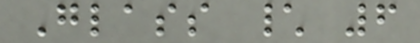Glass \ 6
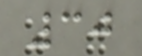30
